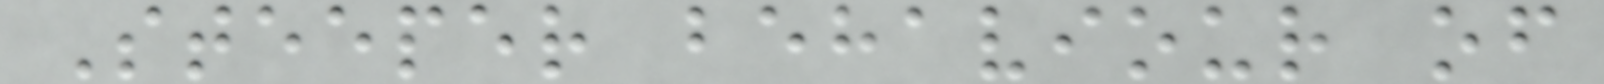Steeper behaviour of
